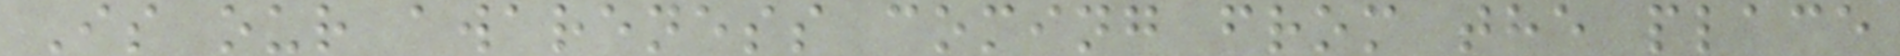Is our awareness coming from the place
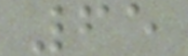65
